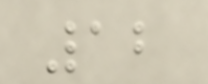12
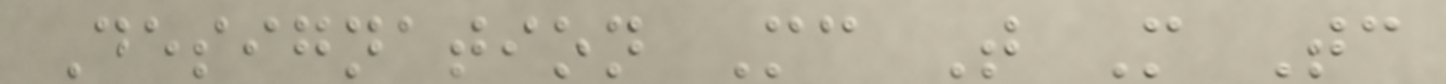Designation Mc T M Tc
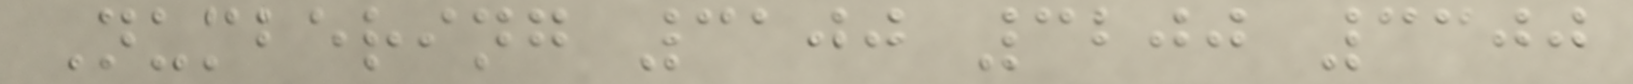Numbering 3100 3200 3300
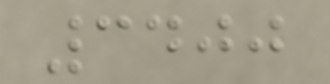3400
